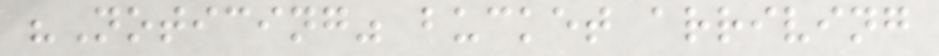"Noticing" bucket arriving
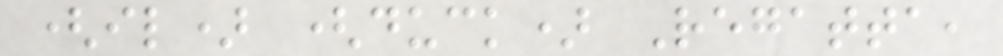(il) (duck) Regatta,
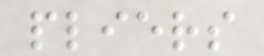pliers
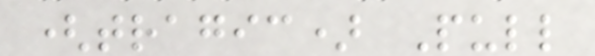(tragic) Pull
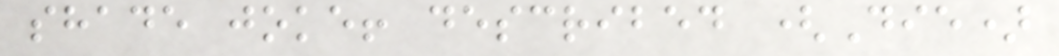shade joke! described (Die)
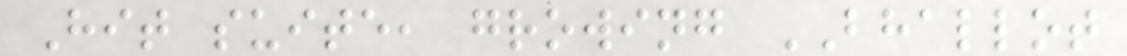Hit suite, growing BHALLOT
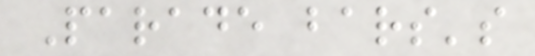Parade bars's
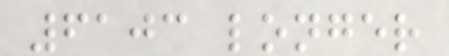6103 longer
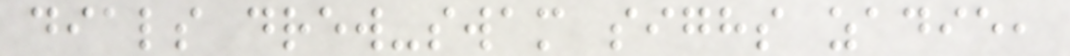dials drew-swam sighs zadie,
